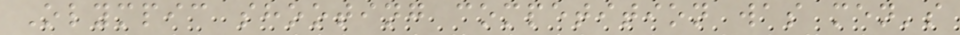Olympic shooting competition was men's
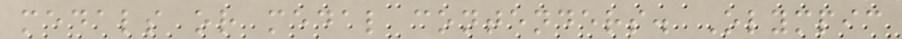medals or medal contenders. Olympic
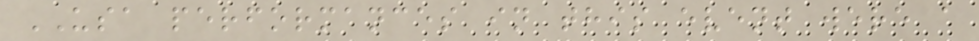USA performances in this event were a
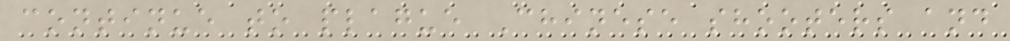continue to plague Chinese shooters and
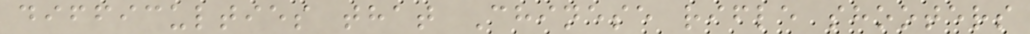difficulties that Chinese rifle shooters
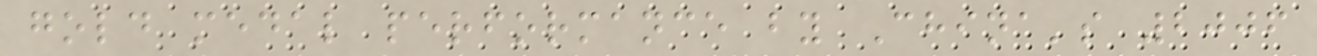gold medal performance by China's 2006
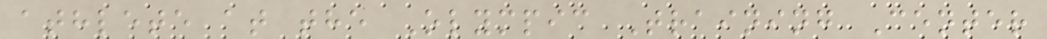athlete at the Olympic Training Center
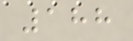188
